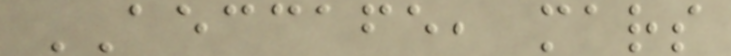AECCAFE, mars
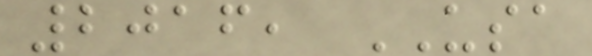2016, USA
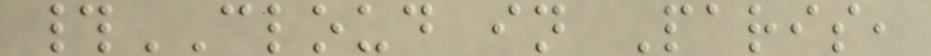#CLOUD in Paris,
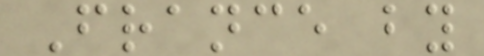France by
